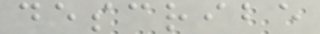describe
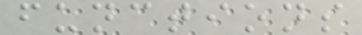functions
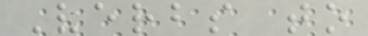Verbs to
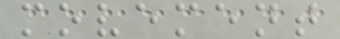movement
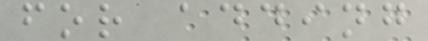for adding
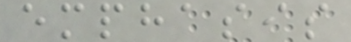emphasis
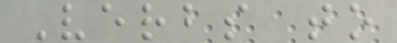Verbs to
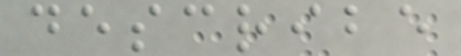describe
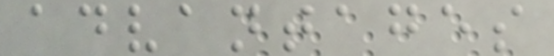advantages
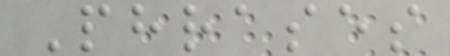Phrases
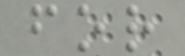for
